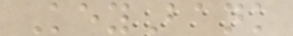KeyBank
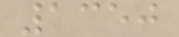1350
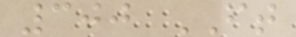300 FT
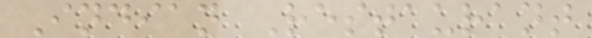Indian Restaurant
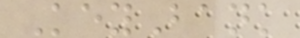KeyBank
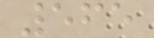565
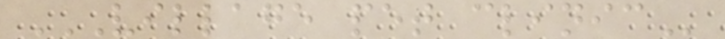VILLAGE PET CLINIC
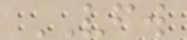VFW
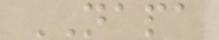NAPA
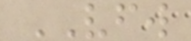VFW
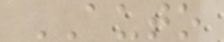AUTO
